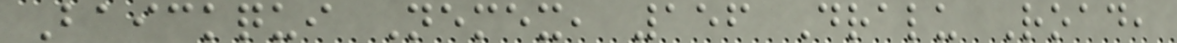Baickqui Nemex, 156 Dralu Road,
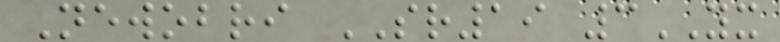Newobri SR19 3YX
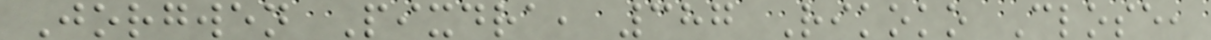Jorgwen Pixdra, 387 Rikoko Close,
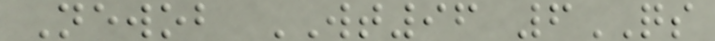Newob WT96 6QS
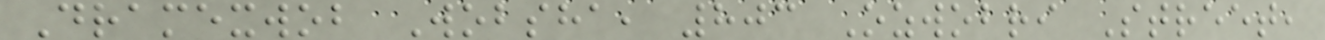Dramexwob Wobsha, 803 Ozwobri Street,
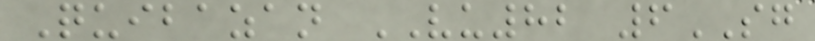Quibazan VU82 6SG
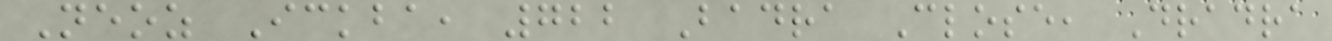Neoz Ickba, 722 Badra Close, Dradra
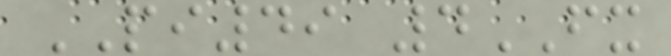PI49 4FX
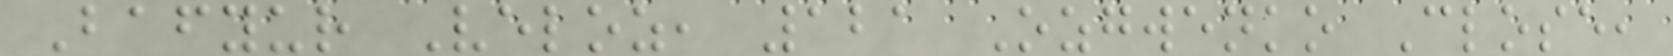Bafyur Veloz, 121 Ozgwenko Close,
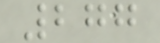277
